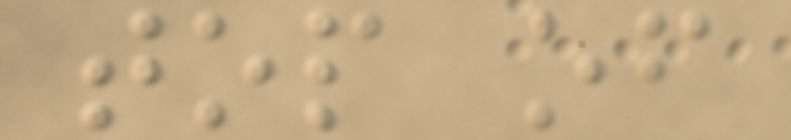top of
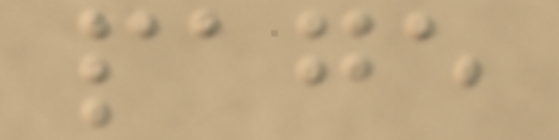page
